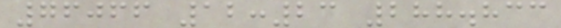76066 12:23 288.833
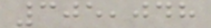305,048
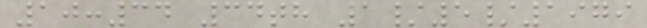10:34 34th 1/5/1979
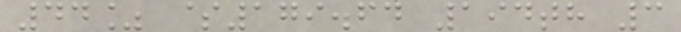44% $179.64 194th 3
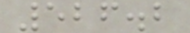526.2
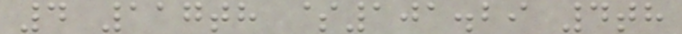4 117th $101.29 4th
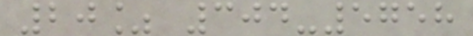20% 304-5758
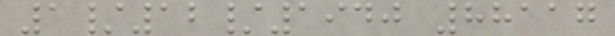1/12/1940 88117
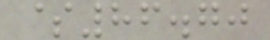$86.70
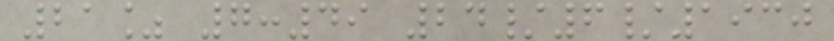21% 7:49 24/6/1930
